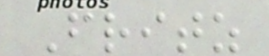Fritz
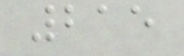215
